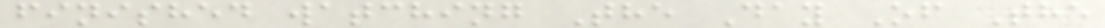finished watching The Day Of The
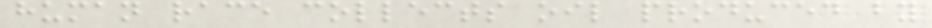human race collects oil produced by
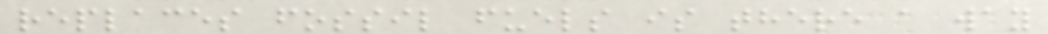replaces fossil fuels is there a way
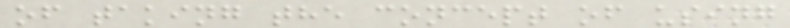of taking the concept of using
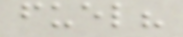fuel?
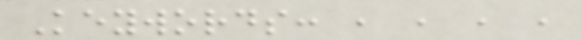Keywords: , , , ,
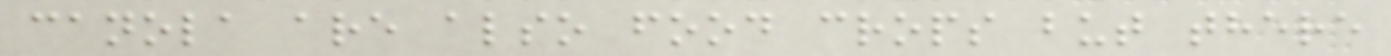canola are also food crops but there
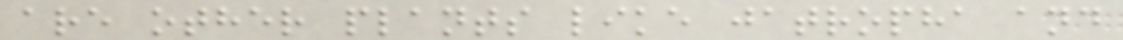are other plants like jatropha and
